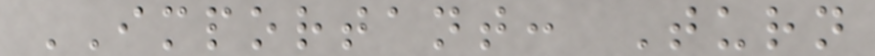IMPORTANT: Turn
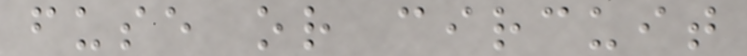fuse or circuit
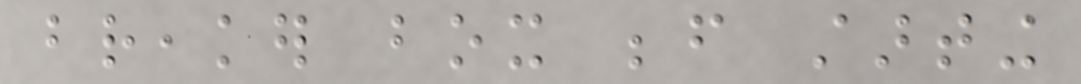breaker box before starting
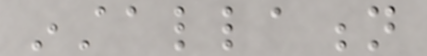installation
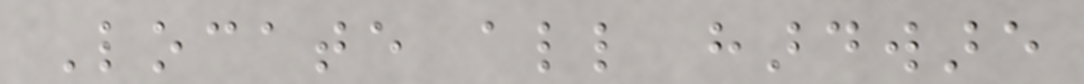Locate all hardware
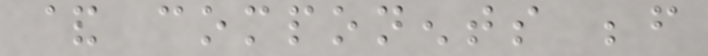& components before
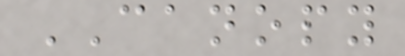CANOPY
